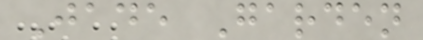Jade Garden
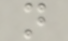n
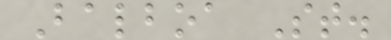Balboa St.
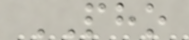PHO
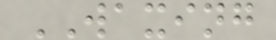WAXING
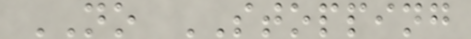NO STOPPING
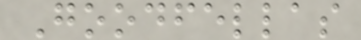Goodfellas
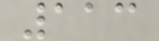113
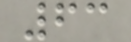63
